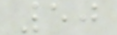50
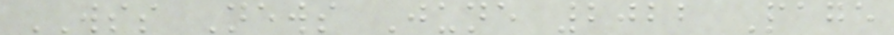WSS News June 2022 Page
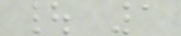| 1
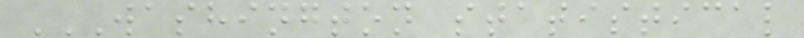WASHINGTON STATISTICAL
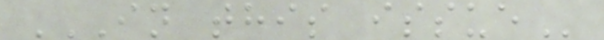IN THIS ISSUE
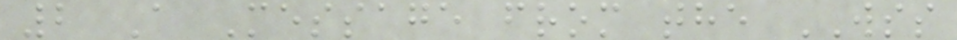2 A Message from the WSS
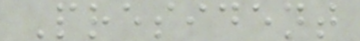President
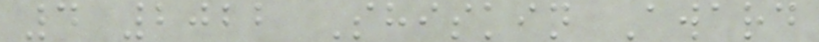4 2022 Shiskin Award
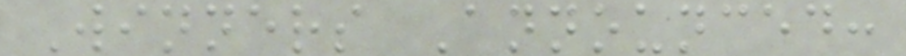Winners Announced:
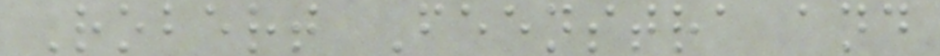Robert Feenstra and
